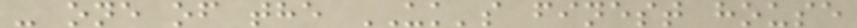- one of the UK's finest house
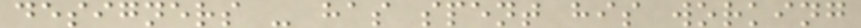designers - has spent his working
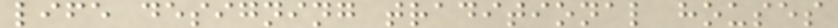life designing traditional houses
